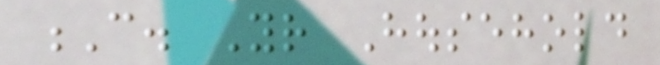C. Your Household
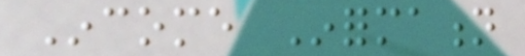Income Information
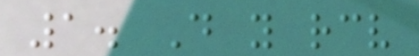1. Do you receive
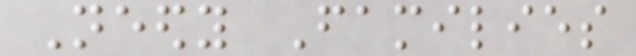Needy Families
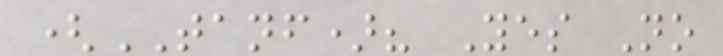(TANF)? Yes No
